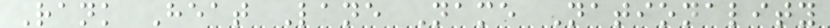Rank Heat Lane Name Nationality
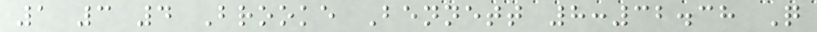1 3 4 Brooke Bennett 8:32.38 Q
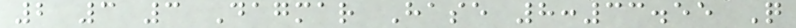2 3 3 Dagmar Hase 8:33.55 Q
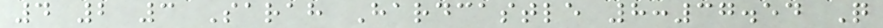4 2 3 Sarah Hardcastle 8:37.54 Q
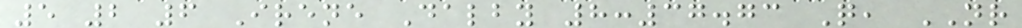5 2 6 Irene Dalby 8:37.73 Q, NR
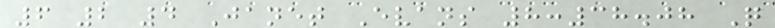6 2 4 Janet Evans 8:38.08 Q
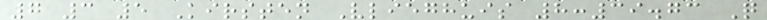7 3 5 Kirsten Vlieghuis 8:39.73 Q
